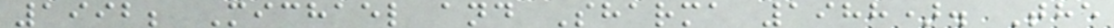1992; Michael and Sharma 1988). The
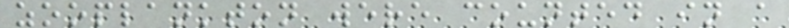zooplankton were counted in a
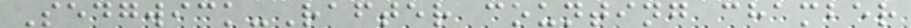Sedgwick-Rafter counting chamber
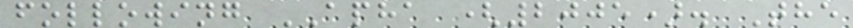following APHA (2005). The
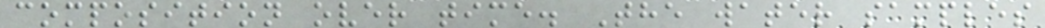composition over time. The water samples
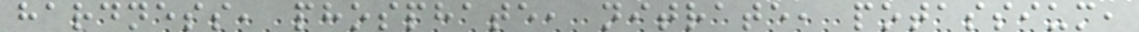hardness, phosphate, nitrate, potassium,
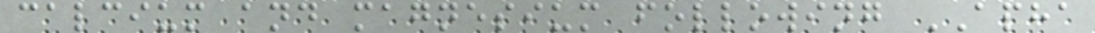calcium and magnesium following APHA
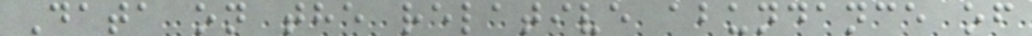Data on the relative abundance of
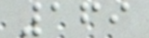169
